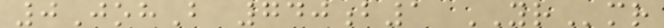0JohB 740b1 YRmr
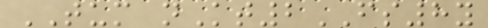TUM nKt2FS8y
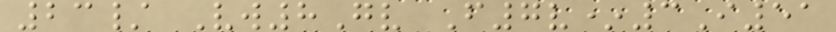23/ Vw8Gv F7v*3I51
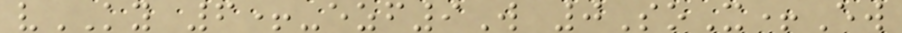vKY 6+-ezf9W 0SoX+Ew
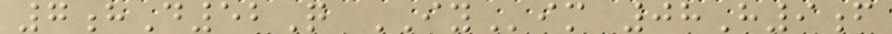7hD52Q IYim 08H9f
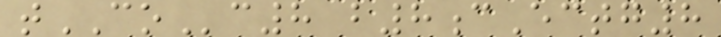tCOc8 b8cEctg8
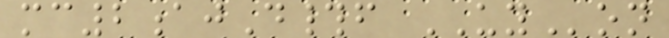mc2ajD#f UYon
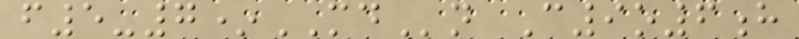f5-7*MDn C9o6h
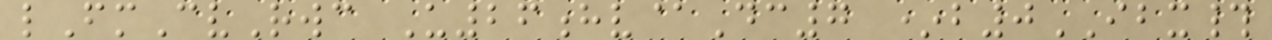lFmCvRwc U26hv@Dc7 *b0IBX#
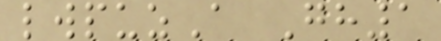lwpuzA Gh1
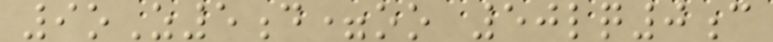9oZ5d=oo 50lq0c
